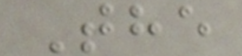The
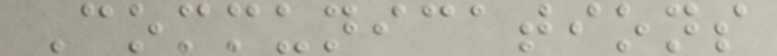Communications
